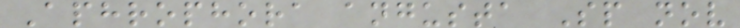Aphrophora angusta Sp nov
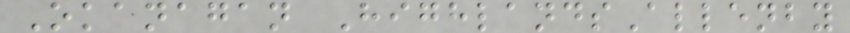Okanagan HighlandsAllenby
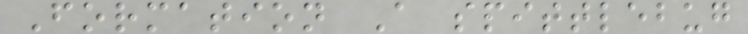Formation A spittlebug
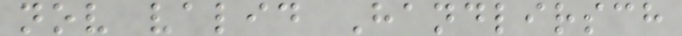nov valid Handlirsch
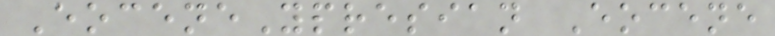EoceneYpresian Eocene
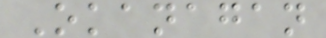Okanagan
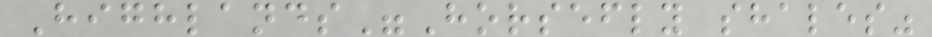Highlands"Horsefly shales"
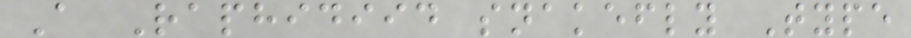A Raphidiid snakefly Type
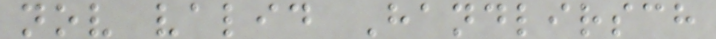nov valid Handlirsch
